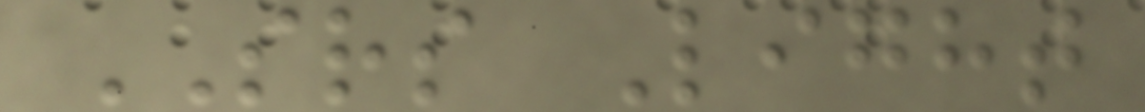SRS Light
